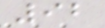92
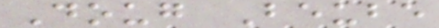Doug Beube
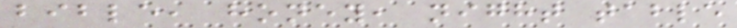bible, honey, night table
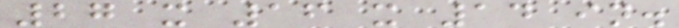27 x 16 x 14 in.
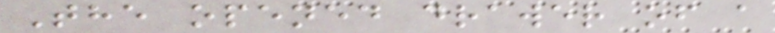The opened drawer of a
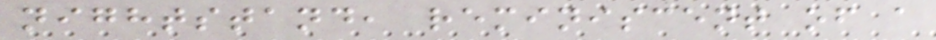nightstand, reminiscent of a
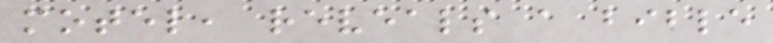motel, reveals a bible
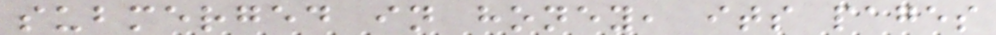submerged in honey, its pages
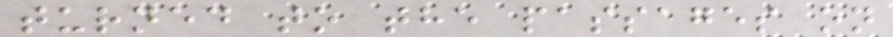turned to the passages on
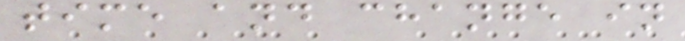time and change in
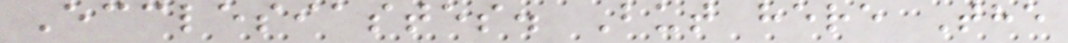Ecclesiastes. But here The
